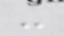-
